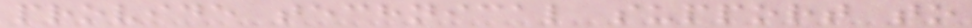provide technical support to
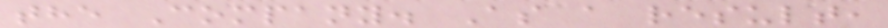the Company. As a result,
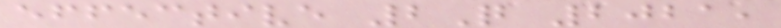effective 2Q 2021,
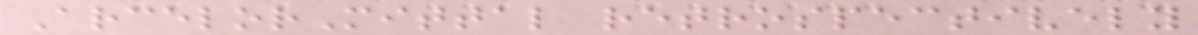ArcelorMittal retrospectively
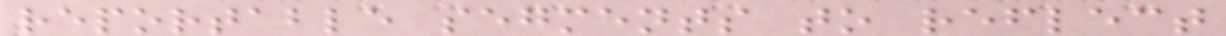reportable segments to reflect
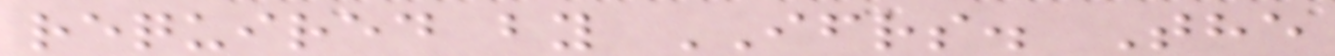required by IFRS. The
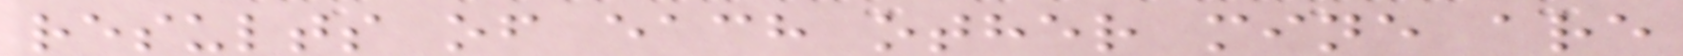results of each other mine are
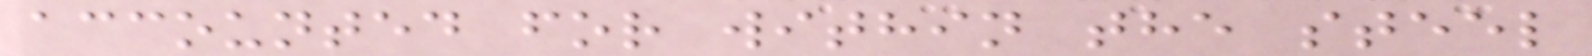accounted for within the steel
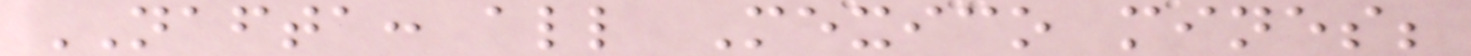NAFTA: all Mexico mines;
